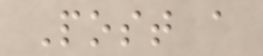Post a
